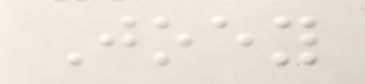Joey
